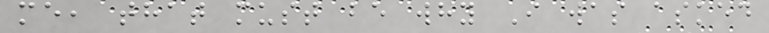me, that must be why I was asked
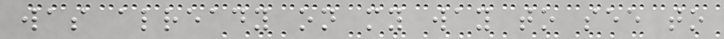was already on my way to see to
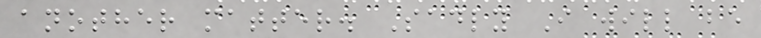another matter. Sadly I will be
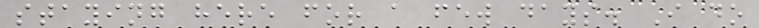staying here for a few days. I do
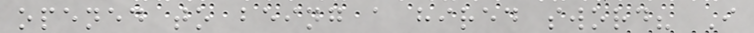opened to being a hired sword? I
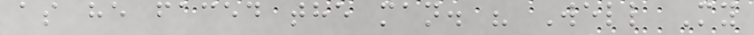as he faced the man. " Well My
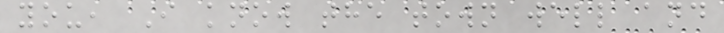you, I know the town well and
